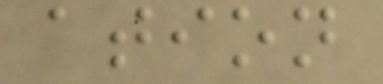ation
